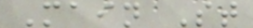Main St
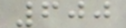600
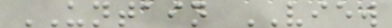UNTAIN VIEW
